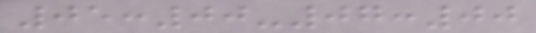05:00-07:00
